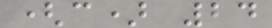(c) 24
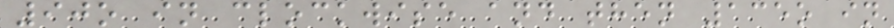90o in clockwise and then 135o in
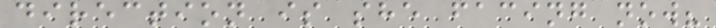direction is she facing now?
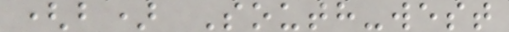(b) South-west
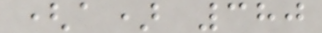(a) 380
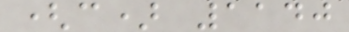(c) 1140
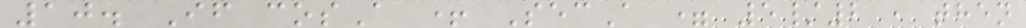10. If cosA + SecA = 5/2 , then
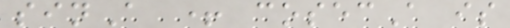sinA + cosecA is
